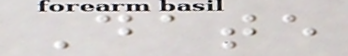Date
